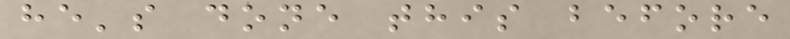he's done this before
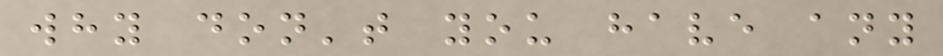why don't you have any
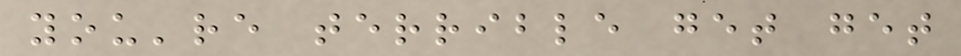you're terrible get get
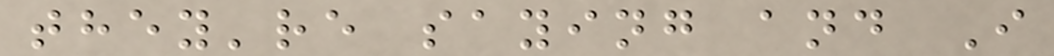they're saying and I
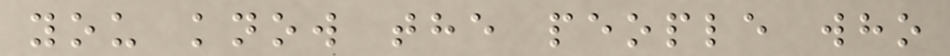you know the people who
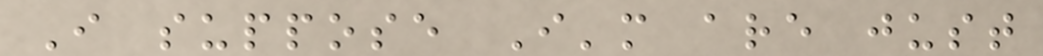I suppose I'm are just
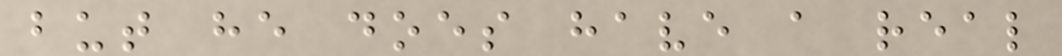but he does have a real
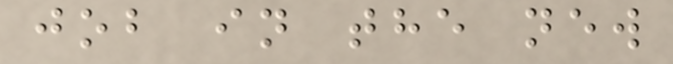job in the new
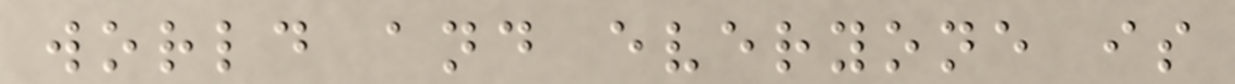world and everyone is
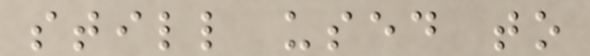still used to
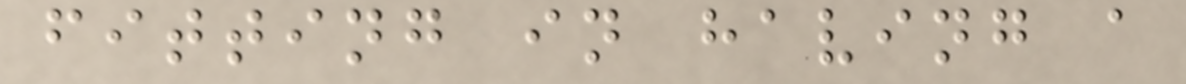fitting in having a
